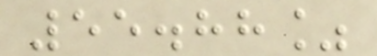55.88%
